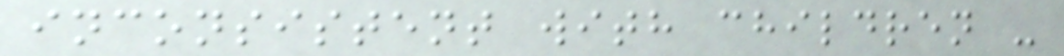inconsistent with children -
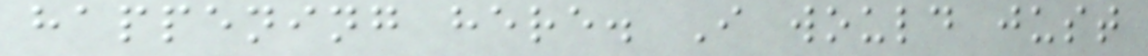happening here. I would just
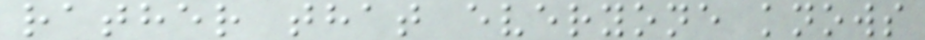rather that everyone knows
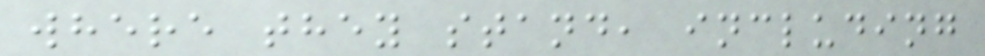where they stand, including
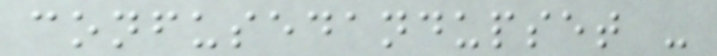confusedandupset -
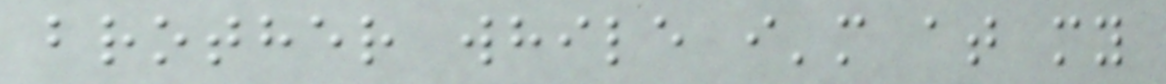brother while i'm at my
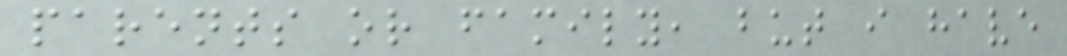parents or family, but i have
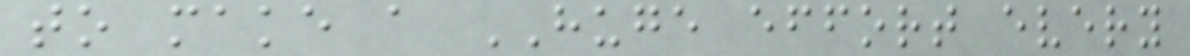to make a HUGE effort every
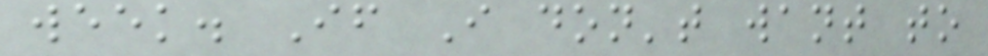week. If I don't want to
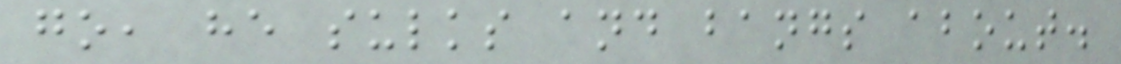go, he sulks and bangs about.
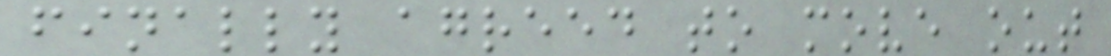finally agreed to move out
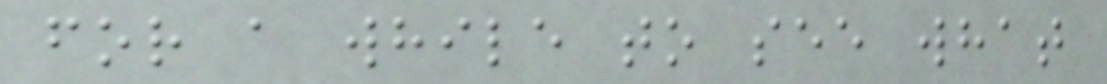for a while to see what
